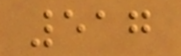517
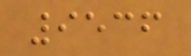9536
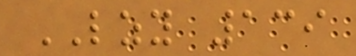LZY 139
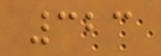323
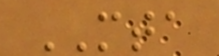MTA
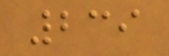239
